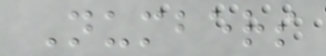Numbers
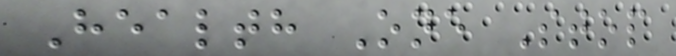Health One Stop
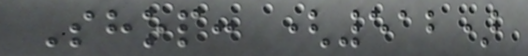Shop: (512)
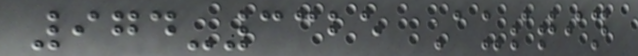974-3325 Austin
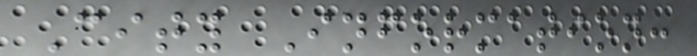City Information:
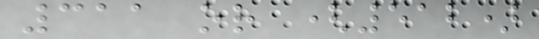311 or (512)
